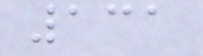131
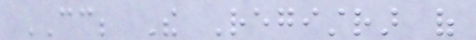CC; The Registrar of
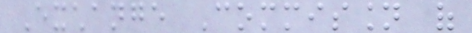Exchange Commission of
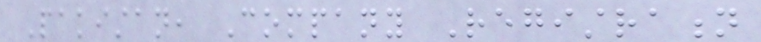Pakistan, Company Registration
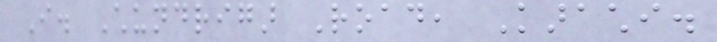I. Chundrigar Road, Karachi.
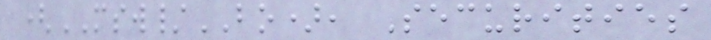(MSW/BO), Securities
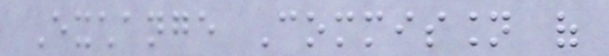Exchange Commission of
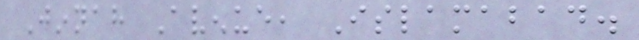Jinnah Avenue, Islamabad.
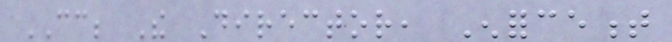CC; The Director, Enforcement
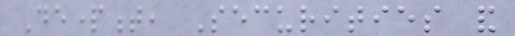Department, Securities and
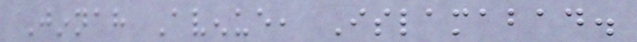Jinnah Avenue, Islamabad.
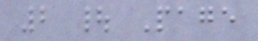2 | Page
